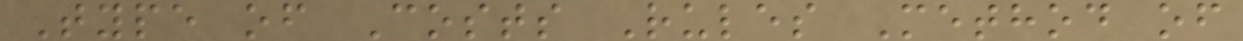Type of Costs Rules Method of
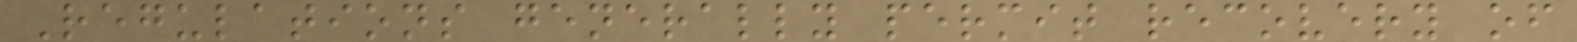Regulations generally permit recovery of
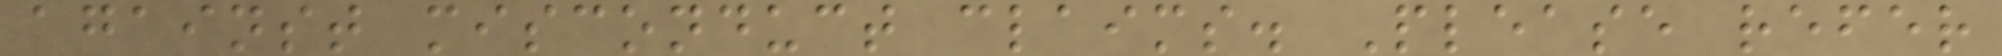against misconduct claims. Please refer
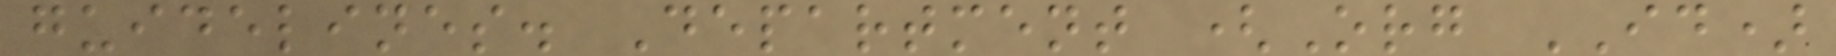guidelines. Department (Org ID)
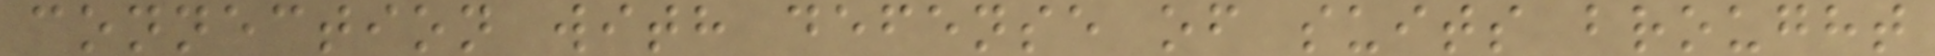connection with defense of suits brought
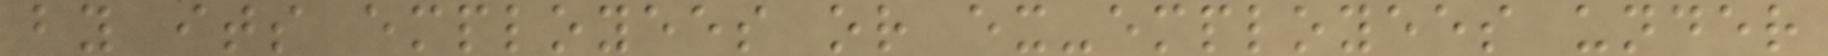by its employees or ex-employees under
